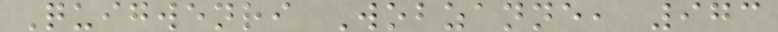Quigwenri Wobzanne, 973
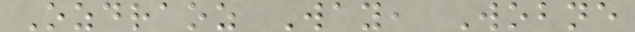Ozdraoz Way, Wobne
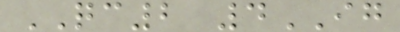QC2 4IG
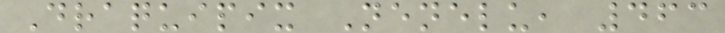Draquipix Nenelu, 463
